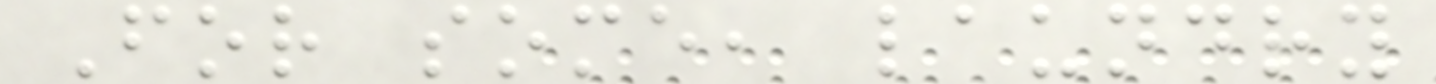For some, laundry
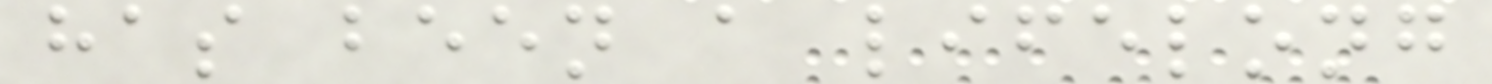has been a lifelong
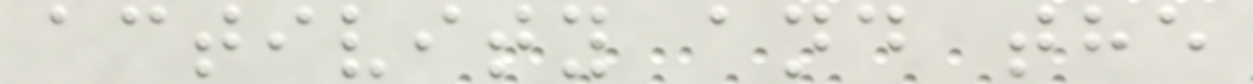activity and the
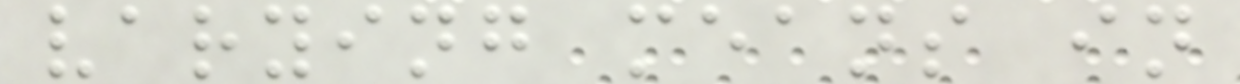varying means in
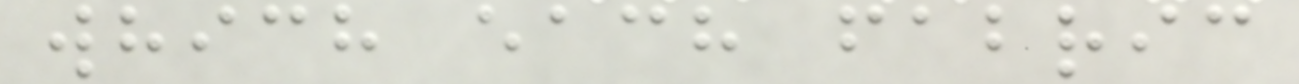which each fabric
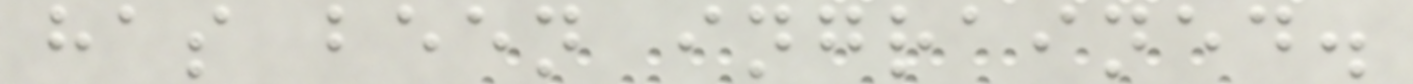has been ingrained.
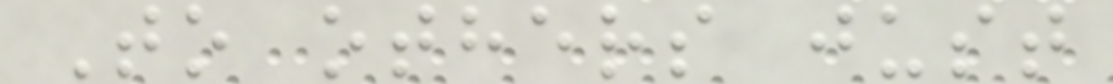To others just
